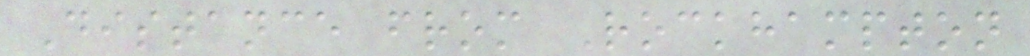Distance from Rockhampton
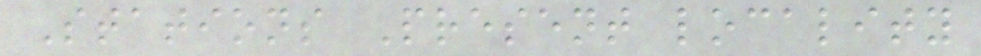Stations Present locality
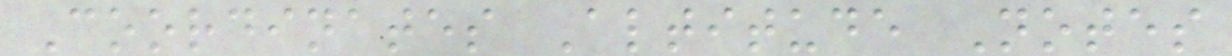Coordinates Altitude Notes
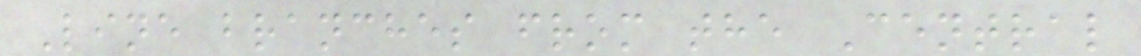Line branches from the Central
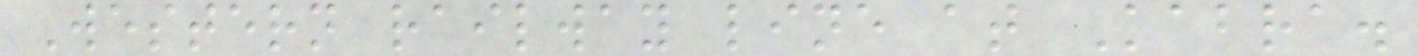Western railway line at Kabra.
